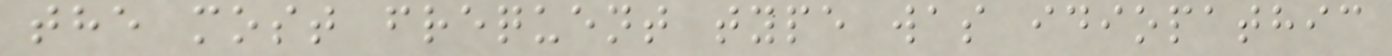the most frequent type was idiopathic
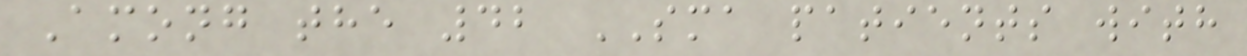Among the 42 SMA patients with
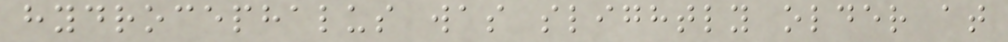hydrocephalus was slightly older at
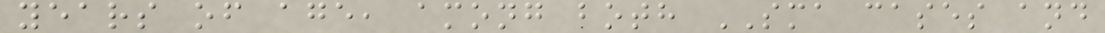years of age, among both SMA cases and
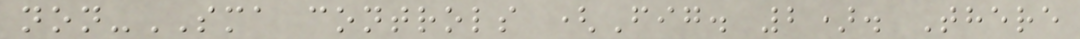non-SMA controls (Fig. 2). There
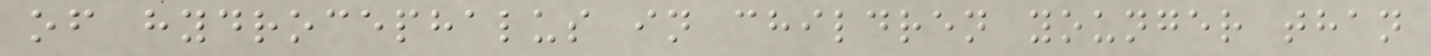of hydrocephalus in children younger than
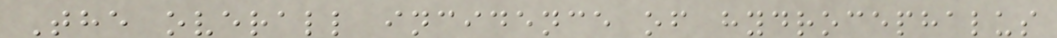The overall incidence of hydrocephalus
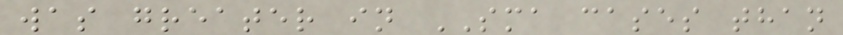was greater in SMA cases than
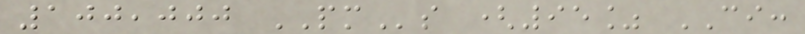100,000 PMs (95% CI:
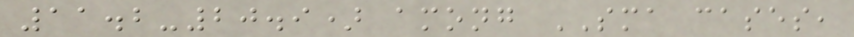11.2-20.9) among SMA cases,
